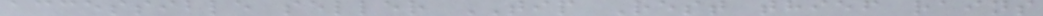accessible seller TIP Rest thief rains
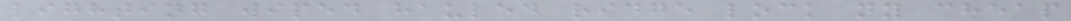lighting wiped hauled ridge lock ny cheap
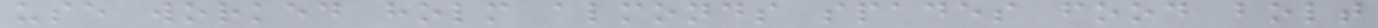use worked holm almonds spades food bolt
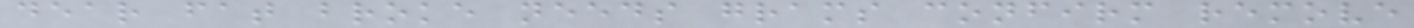dear fat broke needs grams confirm remove
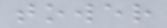tower
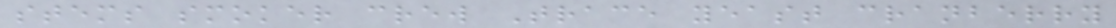stems smoker crew Trace yeast cranberry
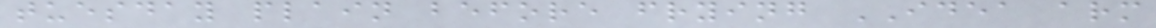tuesday plain before frying IDEA arm
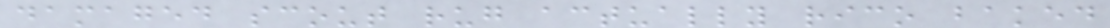damaged scout rug actually rico baked
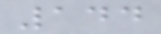144
